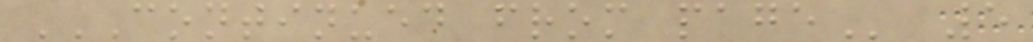CONTINUED FROM PAGE 5
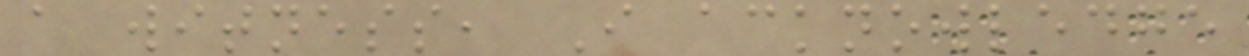a witness, I acknowledge
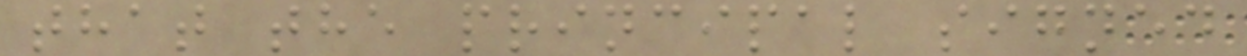that the principal signed
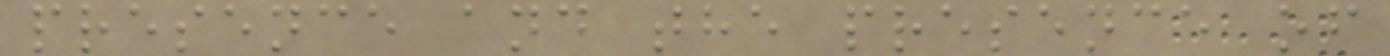presence and the presence of
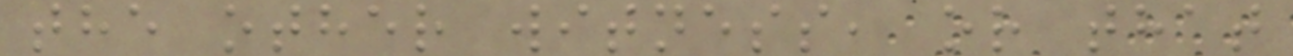the other witness, or that
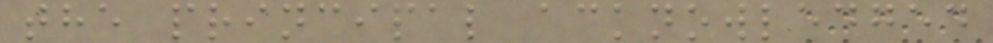the principal acknowledged
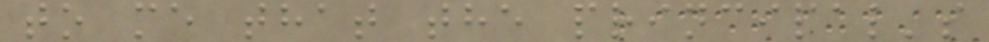to me that the principal's
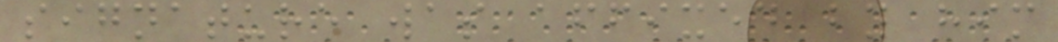signature was affixed by him
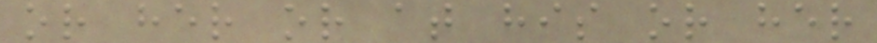or her or at his or her
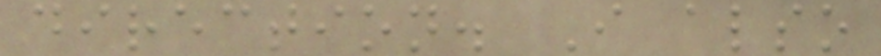direction. I also
